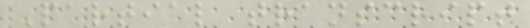Partial transcript
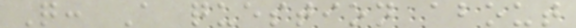Q: A question about
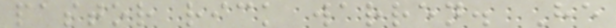pastor rick warren. He
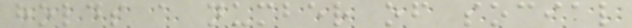holds a number of social
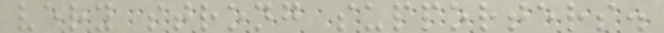very strong supporters.
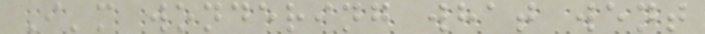I'm wondering what went
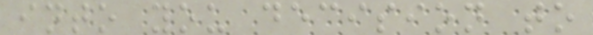into you decision to
